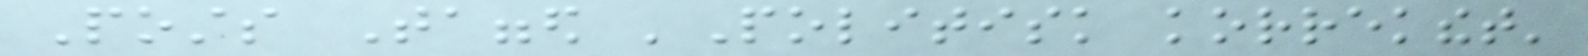Posts Tagged 'Politisk korrekthet'
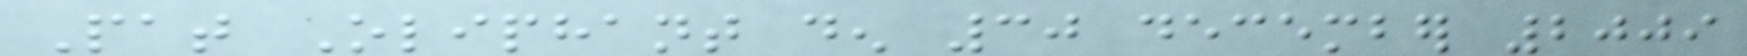Pat Oliphant den 30 december 2009
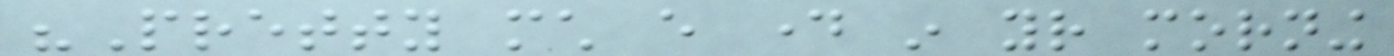"Pretty much every day in your morning
